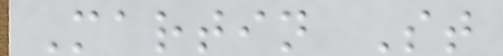Martin St
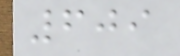609
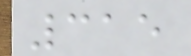315
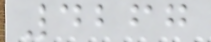4267
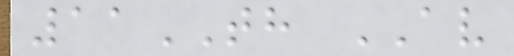11TH AV
